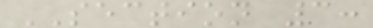SECTION 3:
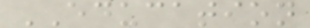EDUCATION
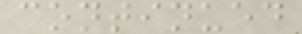continued
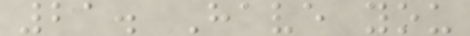21. Have you
